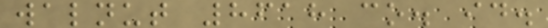walnut 8618 co. id.
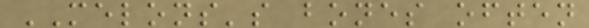MELONS's bones often
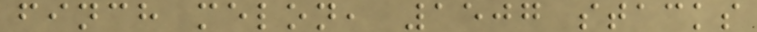finch melon, 1507 stacks
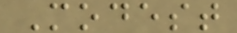Modest
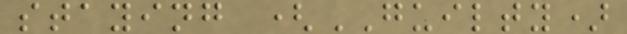staying (GUILTY)
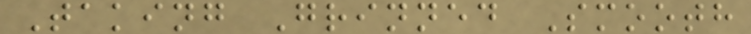Taking Grinned Smooth
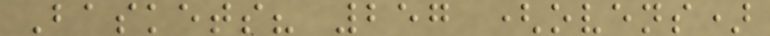Baskets? 257 (ovens)
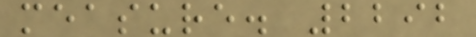measure. 2292
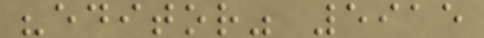"editor" 5915
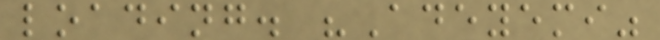loading. "Adeyemi"
